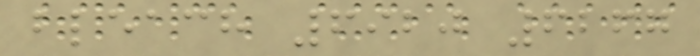bleach 6920 6267
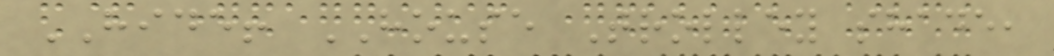HIDE! HOUSE Trolley shade,
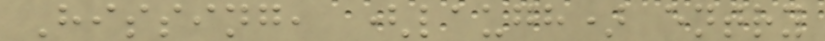Hissing, (laugh) entry
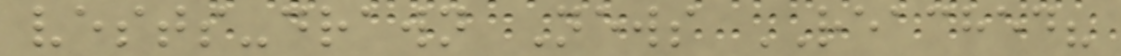vests-drawn News REACHED?
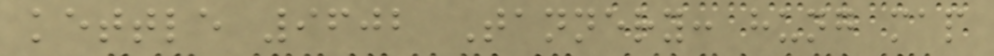kettle 9602 Tannery: hung map
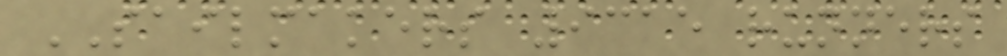SAILMAKERS 9315 runners
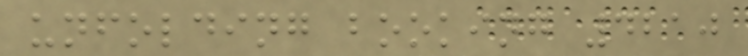unfolding booking 4210
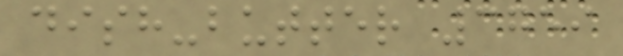dish-butter 3759
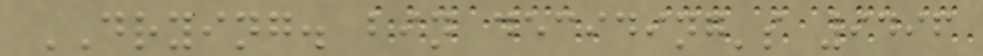DRYING. bin deciding's 9496
